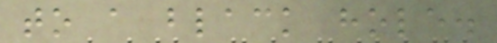to a black hole.
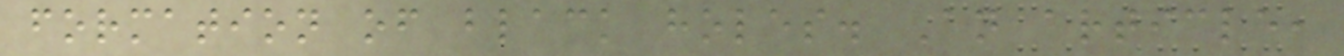formation of black holes. An article,
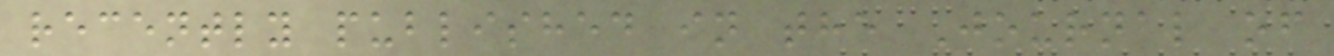recently published in the Journal of
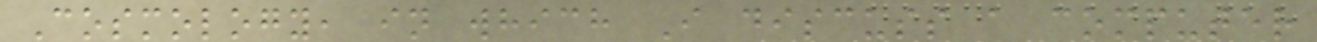Cosmology, in which I discuss a computer
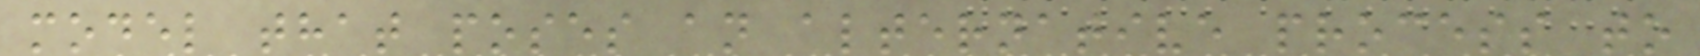model that poses an alternative process to
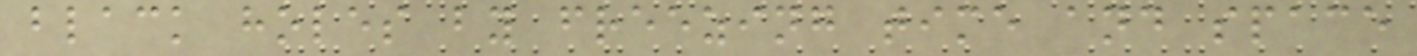black holes by freezing time and space
